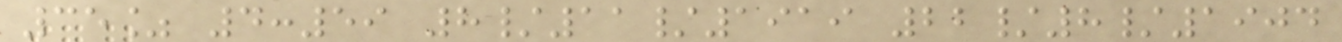35% 4:59 8/11/1919 22/8/1904
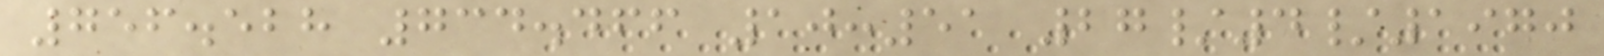756.528 734.466 10:51 27/4/1970
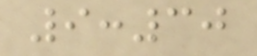9:30
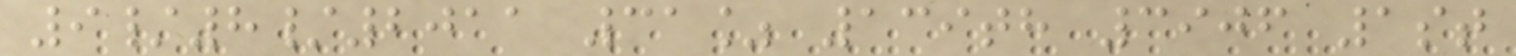9/8/2011 31% 139th 3906 1st
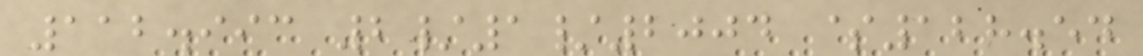112.993 2/1/2004 $128.54
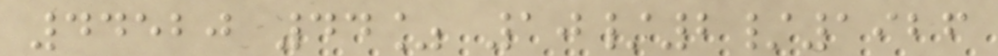44520 44% 10/2/1926
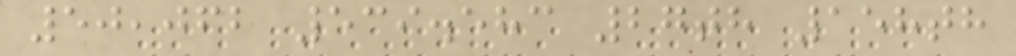50,062 539.583 27th 158th
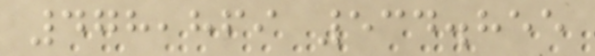478,869 534.855
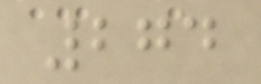274
